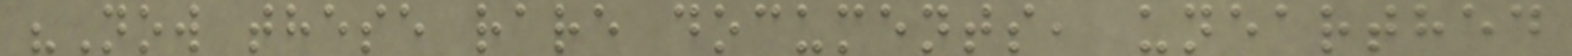"Now these rare documents, unearthed
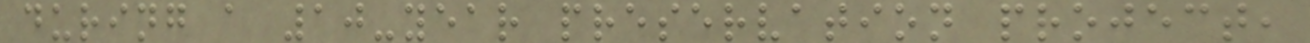during a 10-year preservation project,
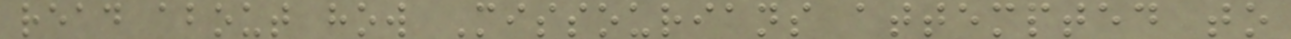read about how Missourians attempted to
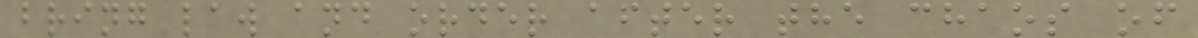bring law and order after the chaos of
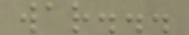war...
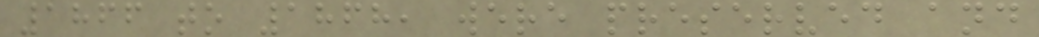1866 to 1868, were preserved and
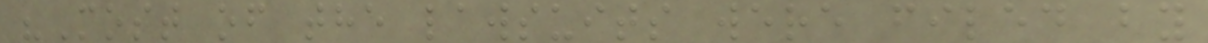"Most of the lawsuits were filed by
